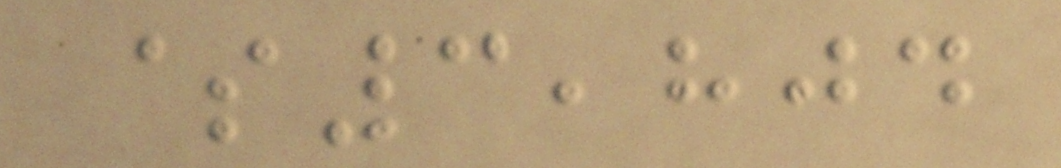$3,804
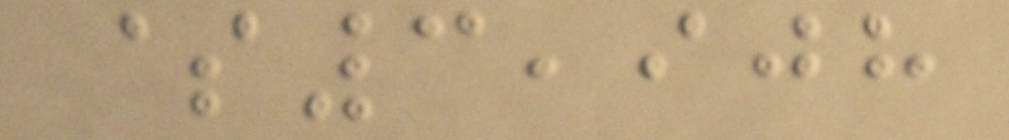$3,908
